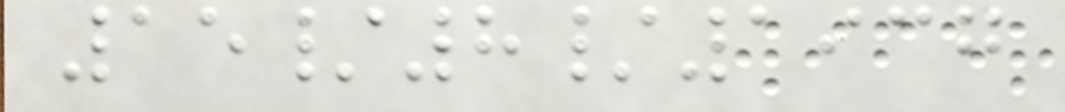15/8/1937
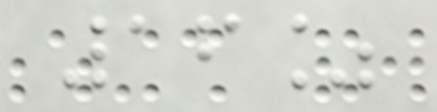16%
